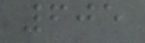605
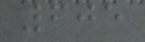605
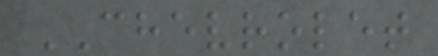CHEVROLET
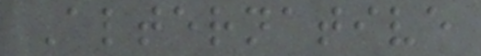Alternative
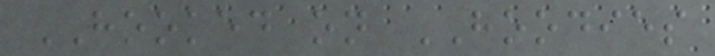HOOKED on HOODIES
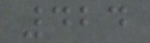424
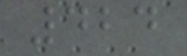424
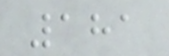181
